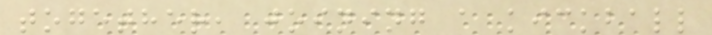together, joining a kickball
